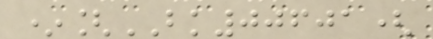*[BK00601(
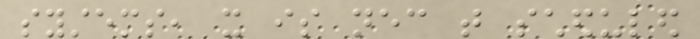systems, it is necessary that scheduled
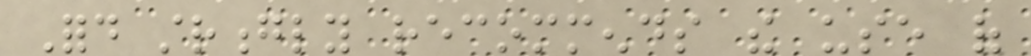Ford strongly recommends the use of
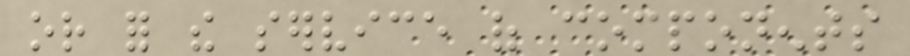or for the service of components
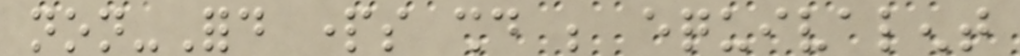non-Ford parts should be equivalent
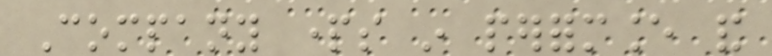Company parts in performance and
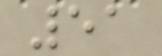51
